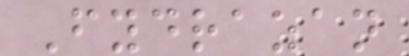Fydrazan
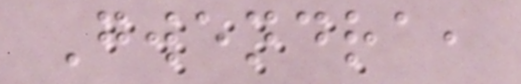Gwendra,
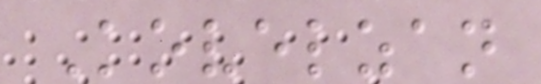Kovelzan
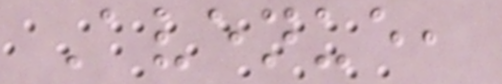Avenue,
